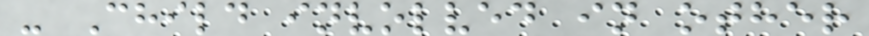- Child involved in other
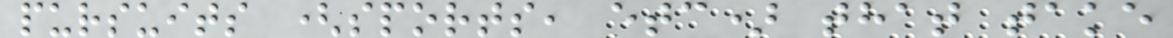pursuits (sports, etc) that take
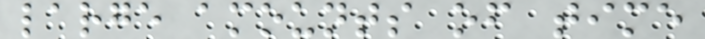large amounts of time
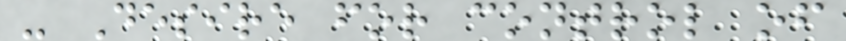- Desire for control of
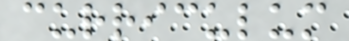curriculum
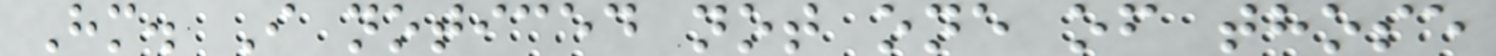Hm. I noticed not one of those
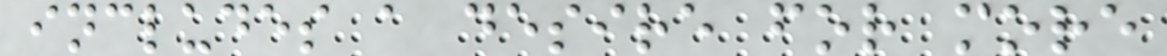includes a desire for more
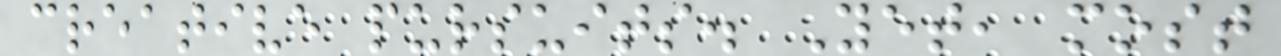creative pursuits. Yet, most
